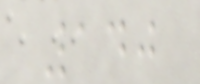140
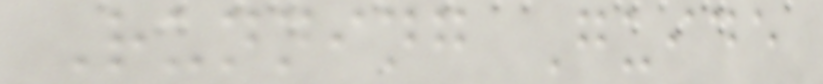Running Guide
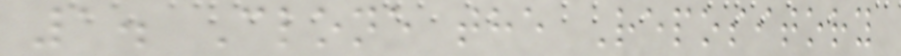1. Clone the Repository
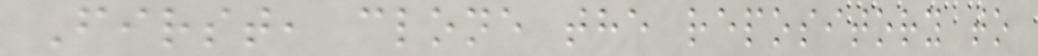First, clone the repository to
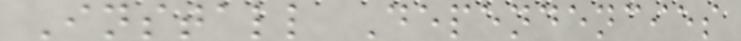Install Dependencies
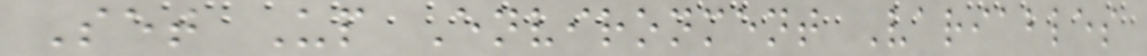Set Up Environment Variables
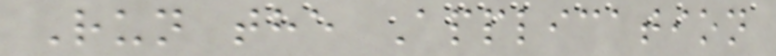Run the Application
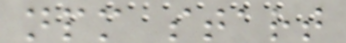npm start
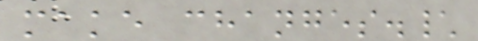make changes.\
